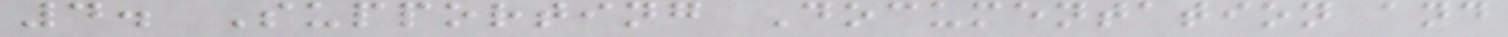4. Supporting Documentation and
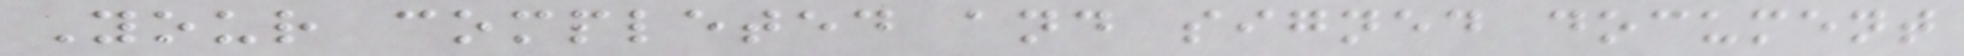Your completed and signed document
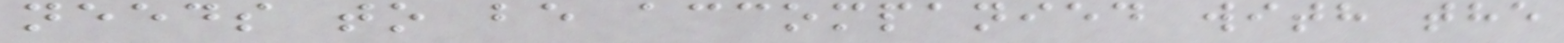needs to be accompanied with the
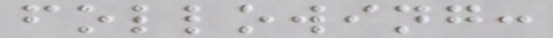following:
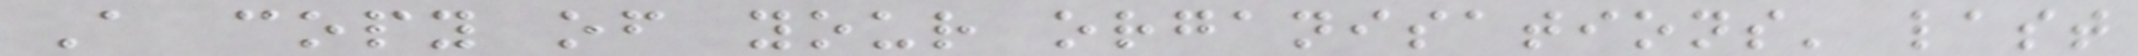A copy of your organisations' last
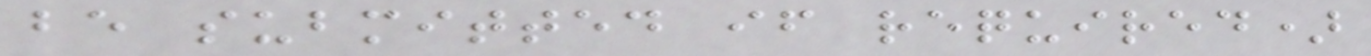be submitted if required)
